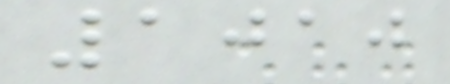1010
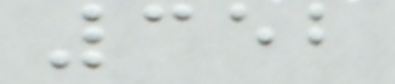352
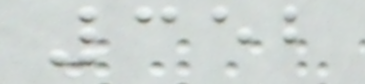352
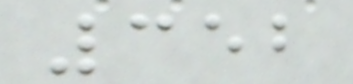352
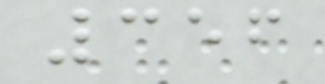356
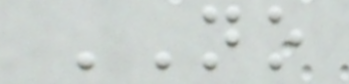NO
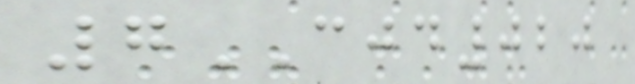7CJD020
